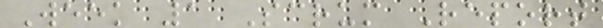Week 1 Scrum Report
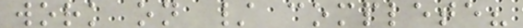work on / complete?
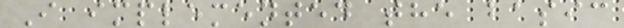I implemented the basic
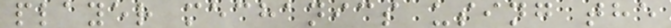player mechanics using the
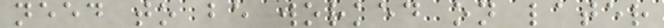need to be worked on later
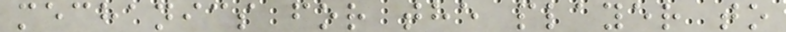mechanics for the player to
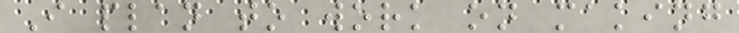I plan to work on making
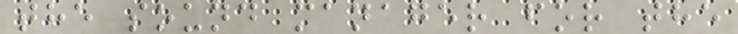the sound manager for the
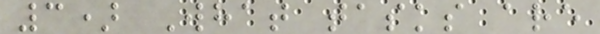3) What tasks are
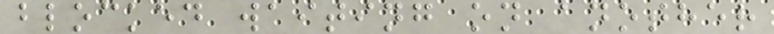blocked waiting on another
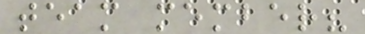team member?
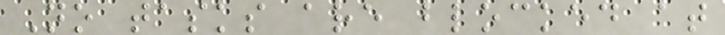No tasks are blocked at
